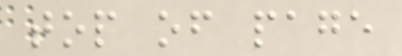top of page
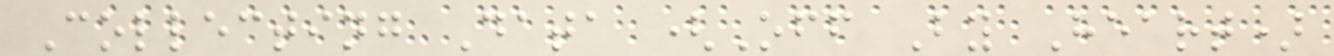Collecting Data (Off By Heart)
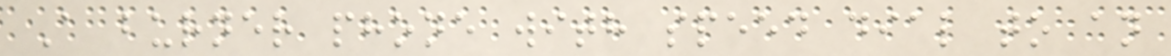A burner phone with speed dial to an
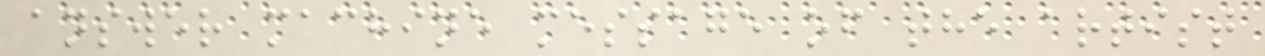answer machine message of the artist
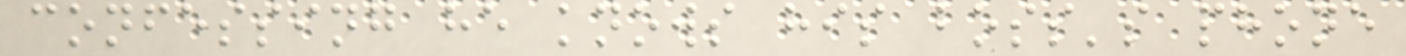confessing he knows his boss's phone
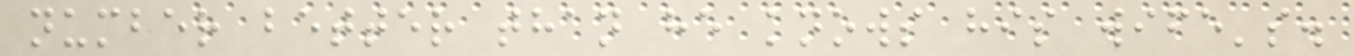number better than he knows his wife's.
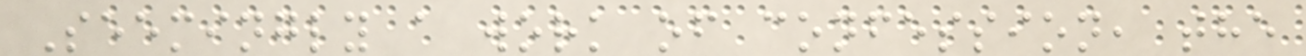Seemingly a work of confession, the
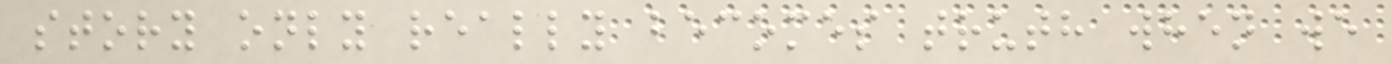story only really becomes truth when we
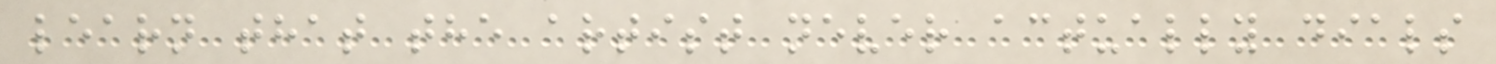learn that the artist never actually dials
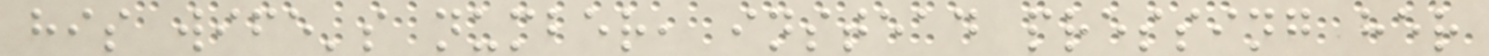his wife's number, instead pressing her
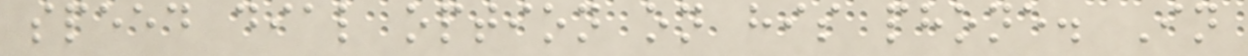speed dial option on his phone. In
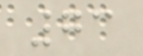73
